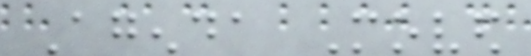Agenda Moved
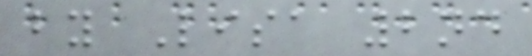by Lisa 2nd
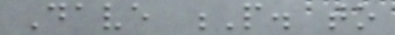Dave P. to
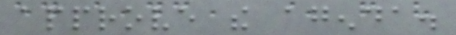approve the agenda.
